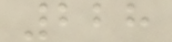228
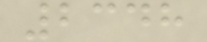2348
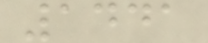1441
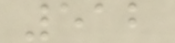512
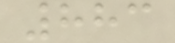883
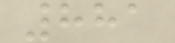881
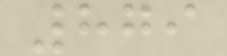879
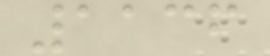1136
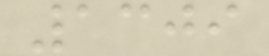1309
